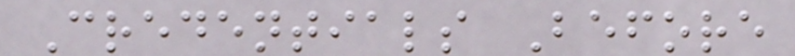Credentials Before
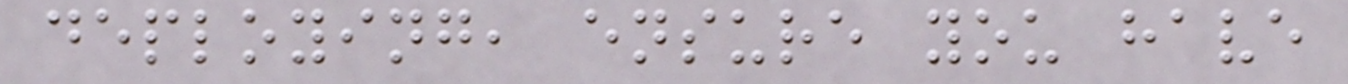deploying, ensure you have
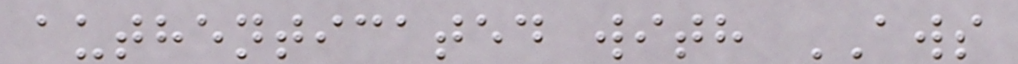authenticated with AWS
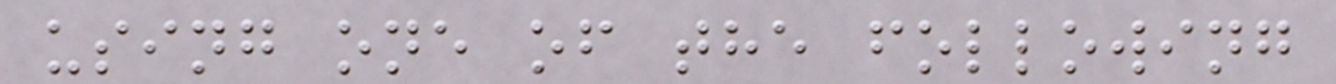using one of the following
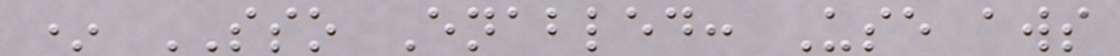* SSO Enabled: Use aws
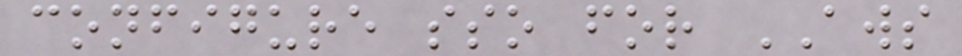configure sso for AWS
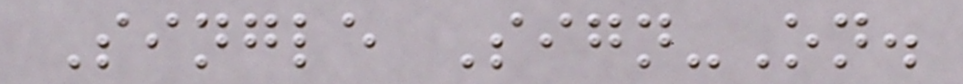Single Sign-On.
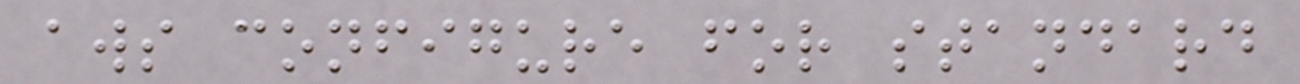aws configure for standard
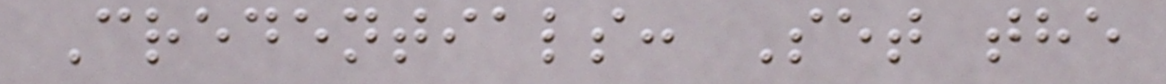Credentials: Set the
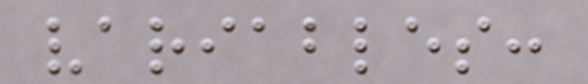variables:
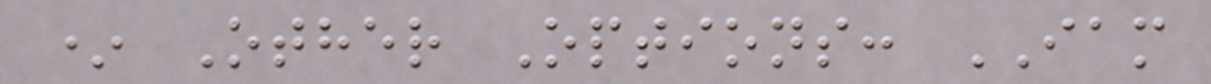* Other Options: IAM
